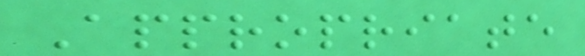Appropriate
